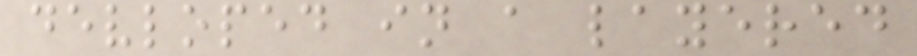devloped in a layered
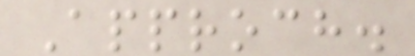Approch.
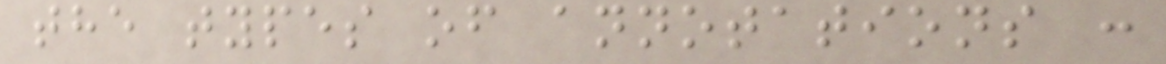the types of annotations :
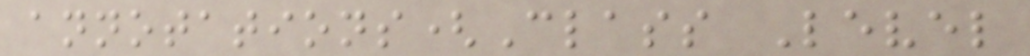annotations(Class Level
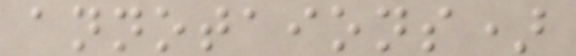annotaions)
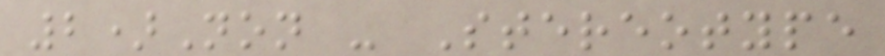2)Non - Stereotype
